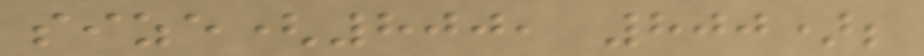size(800, 800);
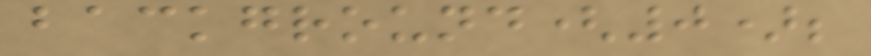background(0);
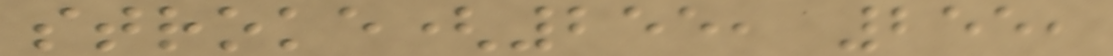stroke(255, 255,
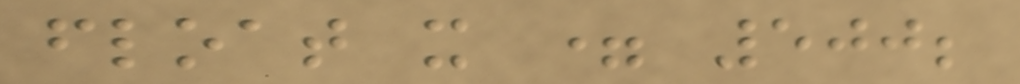float x = 500;
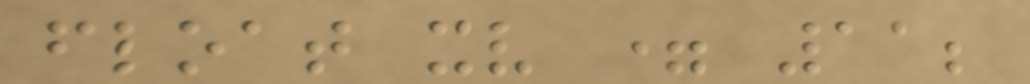float xv = 11;
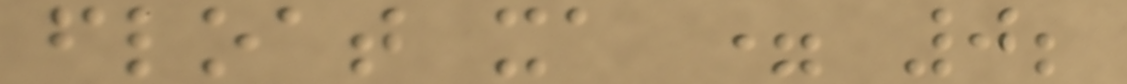float xa = 0;
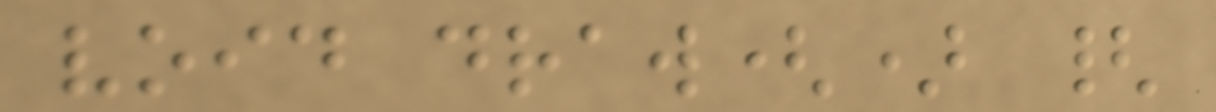void draw() {
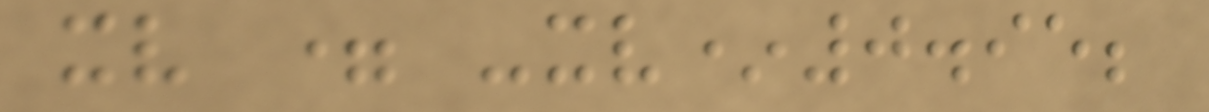xv = -xv*0.95;
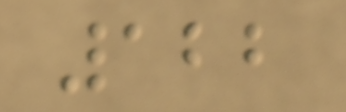122
